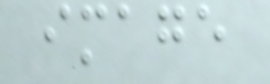image
